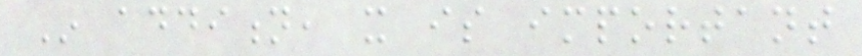In addition, it is important
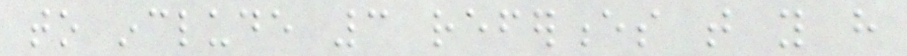to include 3 references that you have
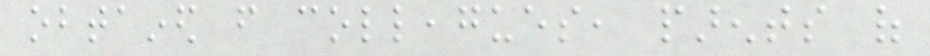obtained from colleagues, parents of
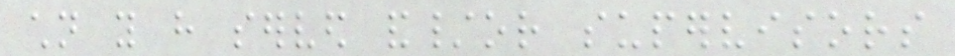children you have served and/or supervisors
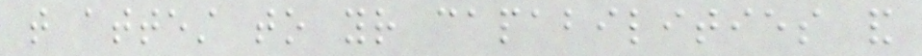that attest to your capabilities and
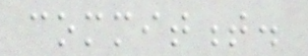commitment.
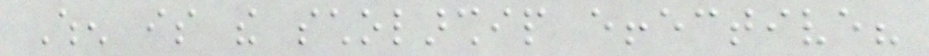When is the scholarship effective?
